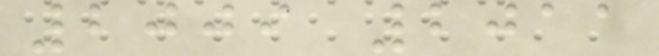2009 2011
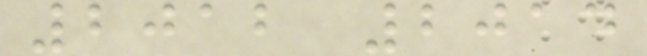2012 2014
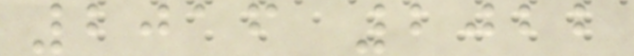2016 2022
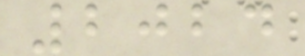2024
